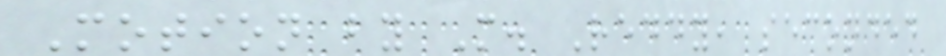Motion by M. Reddy, seconded
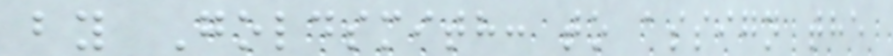by Goldsmith: to assign the
